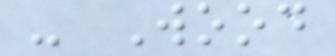- Wood
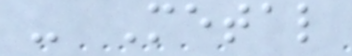- Metal
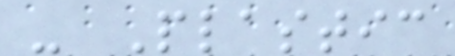- Plastic
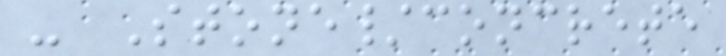- Stone/concrete
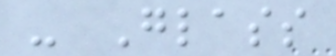- Glass
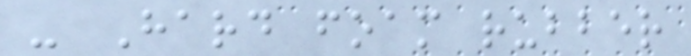- Hard foam rubber
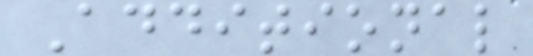Additional
